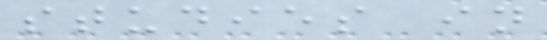studies in
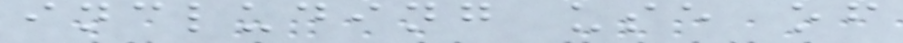including use of
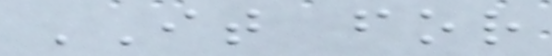IT for
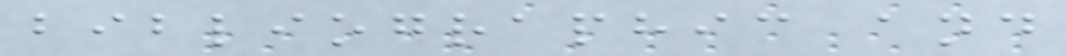bibliographic and
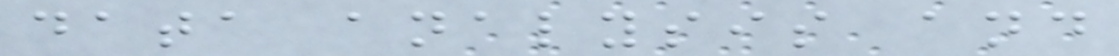data analysis and
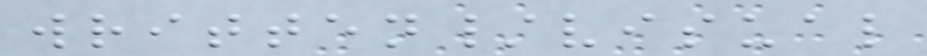written/visual
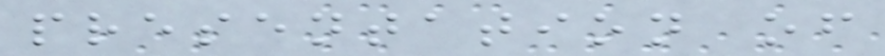presentation of
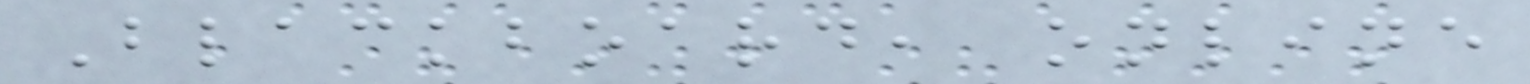Blackboard, online
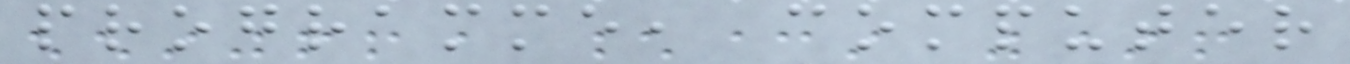programme, computer
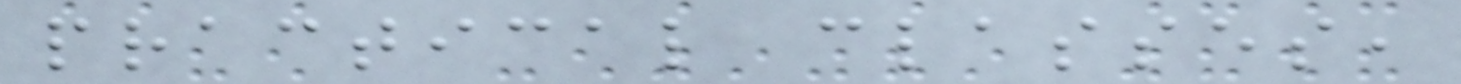practical classes,
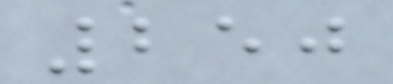250
